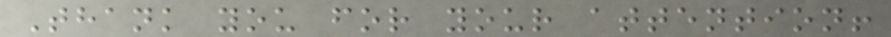Thank you for your attention!
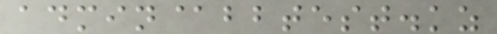admin@bbtest.kz
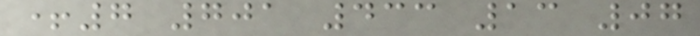+7 701 433 13 07
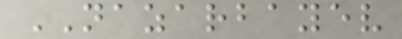NAZARBAYEV
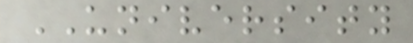UNIVERSITY
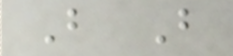B B
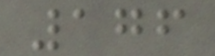176
